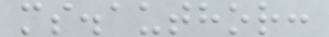ms.author:
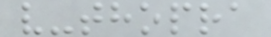v-thopra
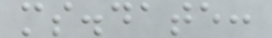ms.date:
